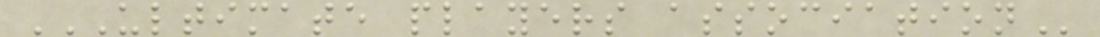ULTIMATE PLAYERS ASSOCIATION
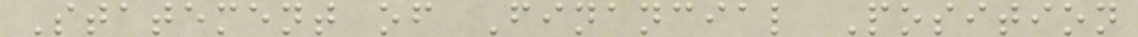Statement of Financial Position
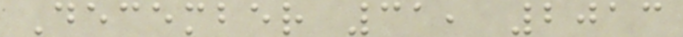December 31, 2013
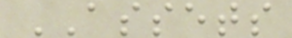ASSETS
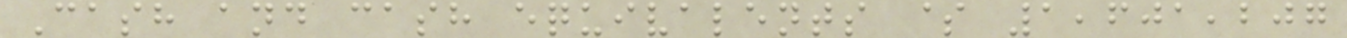Cash and cash equivalents $ 1,601,207
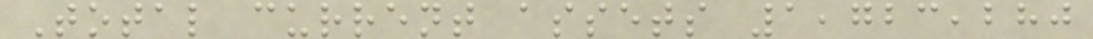Total current assets 1,723,280
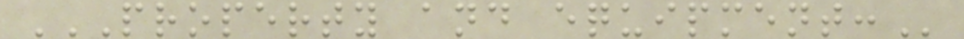PROPERTY AND EQUIPMENT:
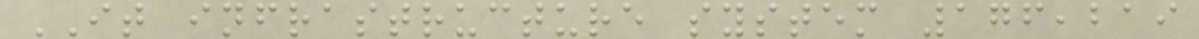IT infrastructure system 176,219
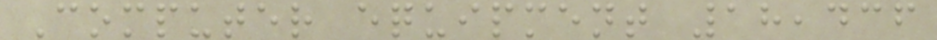Computer equipment 18,436
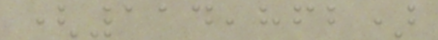(114,862)
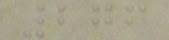276
